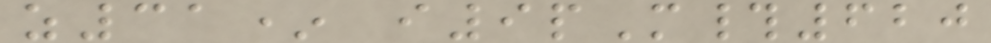z31* i9pM#620
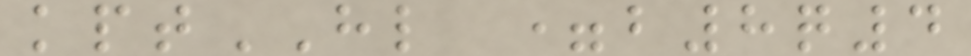kptHL =b8q4
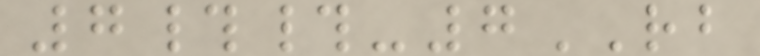7##-7RB
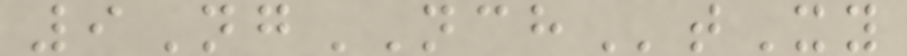9NgNCHtXy
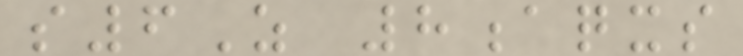s6Z 8aqxs
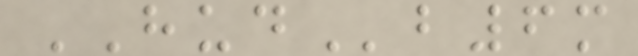HUDb6m
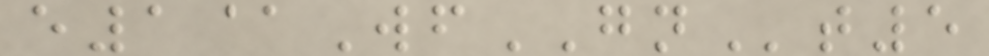e1@WfGNt5
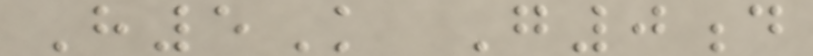H5K G0d
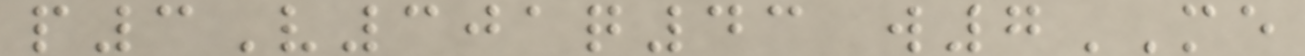p3V301q43 w7ME
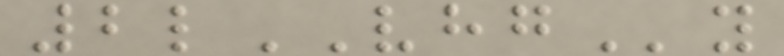2lVHGy
